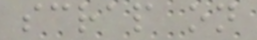scrap on
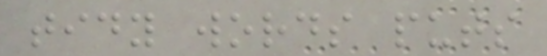tidy words puts
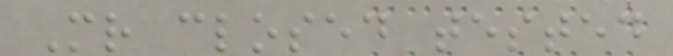Mr closed tested
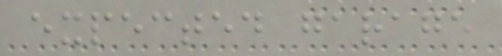expected garage
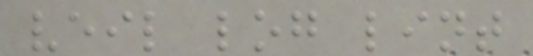veil log lint
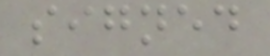signed
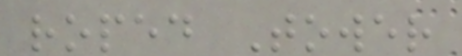roped Tower
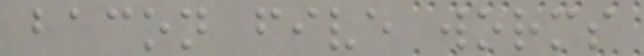bacon five worms
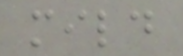mild
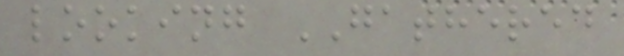looking GATHERED
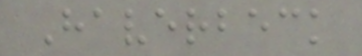Haverbeck
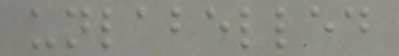unlabelled
